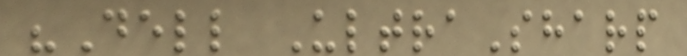"Dell UltraSharp
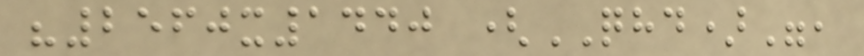"2560x1440 (QHD)",
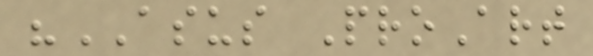"ASUS ProArt
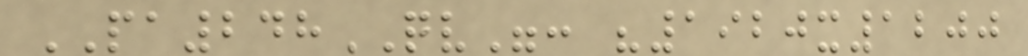PA248QV": "1920x1200
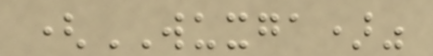(WUXGA)"
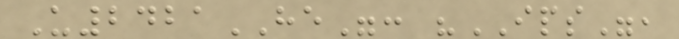U2421HE": "IPS",
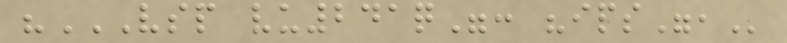"VSP VU241Q": "IPS",
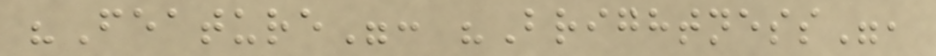"Feature": "Brightness",
